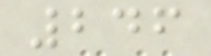246
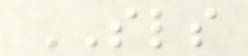SLS
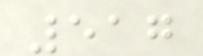517
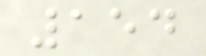154
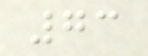73
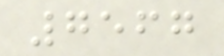7567
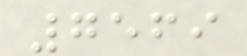7569
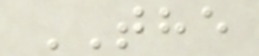THE
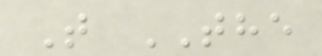T THE
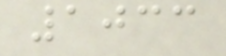1033
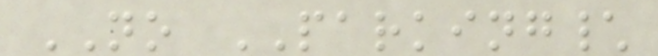NO PARKING\
